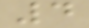4
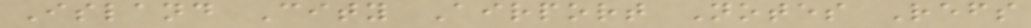Island City Airport Notes Refs
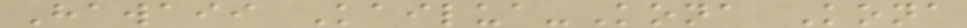Hawaii Kailua-Kona Kona
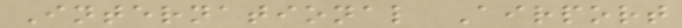International Airport
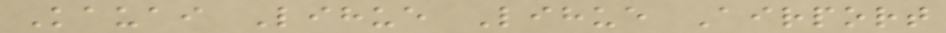Kauai Lihue Lihue Airport
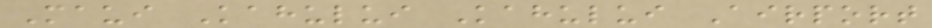Maui Kahului Kahului Airport
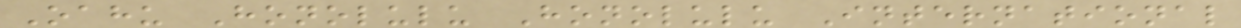Oahu Honolulu Honolulu International
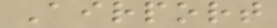Airport
